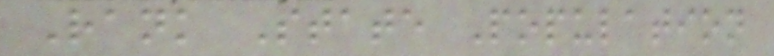Rank State Population
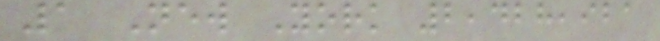1 New York 2,428,921
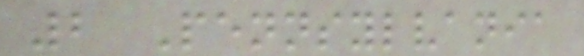2 Pennsylvania
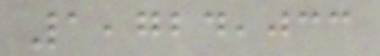1,724,033
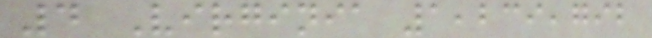4 Virginia 1,239,792
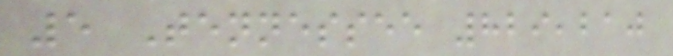5 Tennessee 829,210
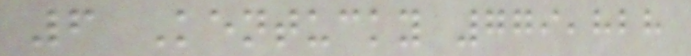6 Kentucky 779,828
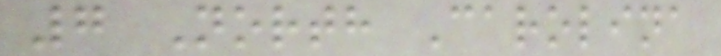7 North Carolina
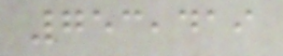753,419
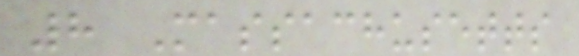8 Massachusetts
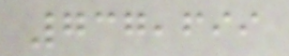737,699
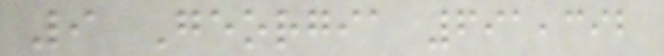9 Georgia 691,392
